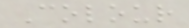Colour
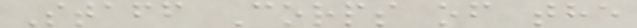Staff Corps of the
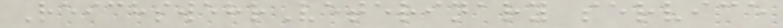ReichswehrVeterinary service
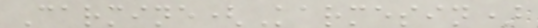Carmine(Karmesin)
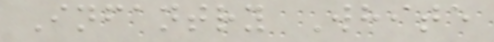Infantry White
